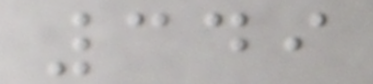349
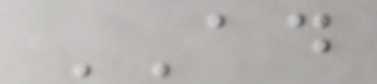AD
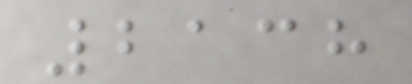2138
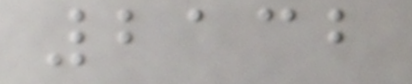2132
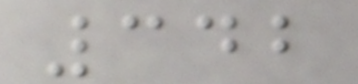342
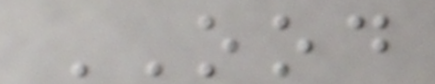OOD
